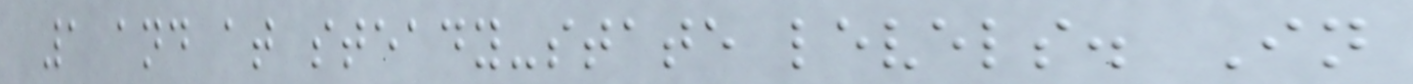1 and at steady-state levels. In
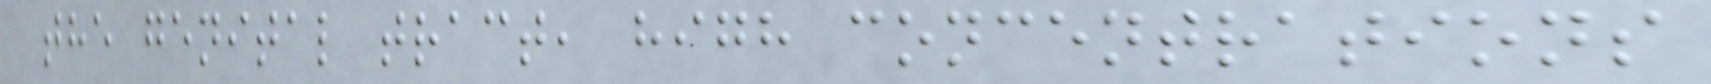the genital tract, high concentrations
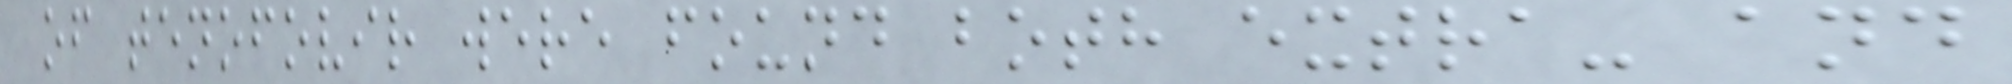of tenofovir were found both extra- and
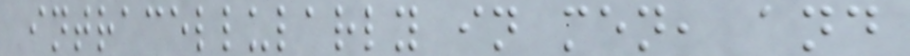intracellularly in men, and
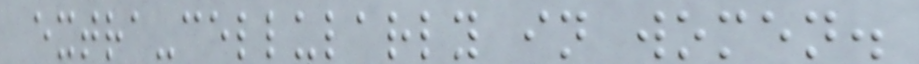extra-cellularly in women.
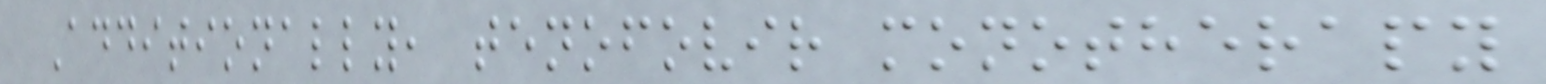Additionally, tenofovir monotherapy
